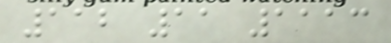112 11 1113
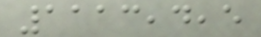1113,4,5
